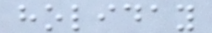holiday
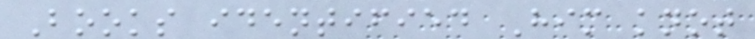Books identified Him knot
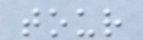tour
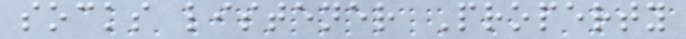socks listener Property
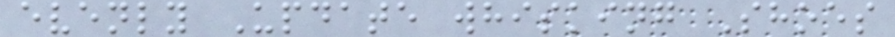evenly Update whisking Shoes
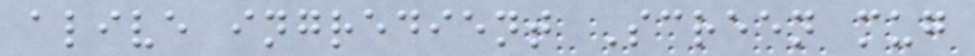alive ingredient Screen mug
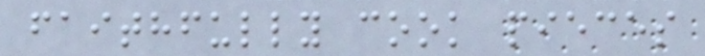faithfully cook pieces
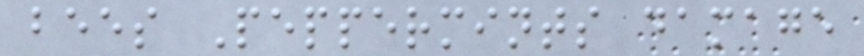bees Peppermints damage
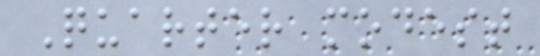Quarter modest
